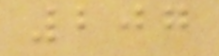207
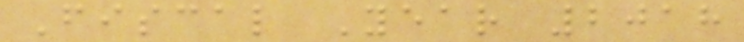Fiscal Year 2018
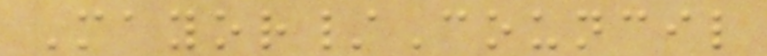Mayor/Council
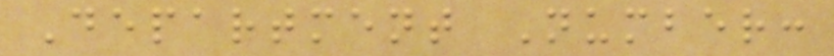Department Number:
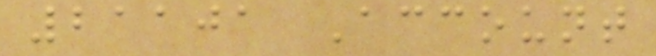21101 Account
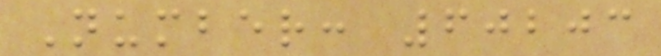Number: 60203
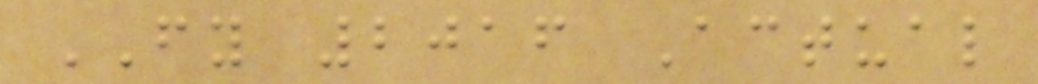FY 2016 Actual
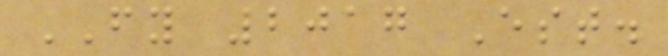FY 2017 Est.
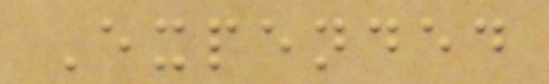Expended
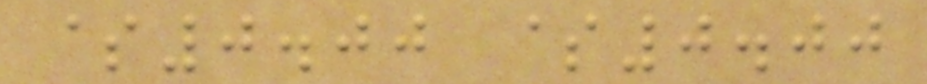$0.00 $0.00
